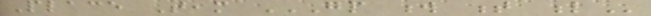Place Team GP W T L
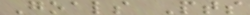Goals Pts
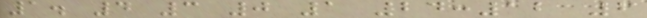1. 4 3 0 1 24:12 6
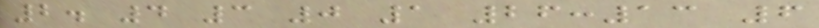2. 4 3 0 1 26:13 6
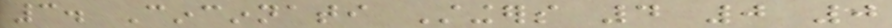3. Cincinnati Stingers 4 0 0
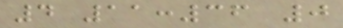4 11:36 0
